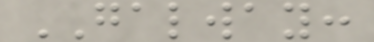GALWAY:
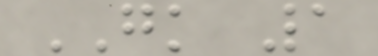GK 1
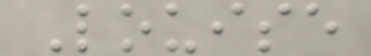Louise
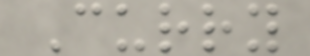Curry
